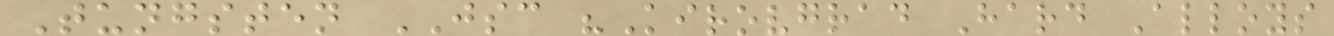Tungsten JSC "Kirovgrad Hard Alloys
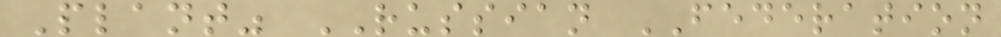Plant" RUSSIAN FEDERATION
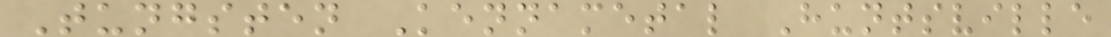Tungsten Kennametal Huntsville
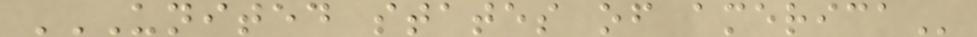UNITED STATES OF AMERICA
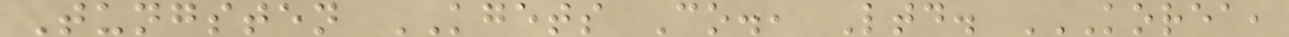Tungsten KGETS Co., Ltd. KOREA,
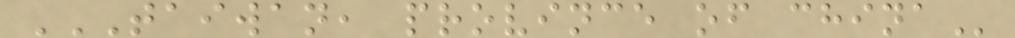TAIWAN, PROVINCE OF CHINA
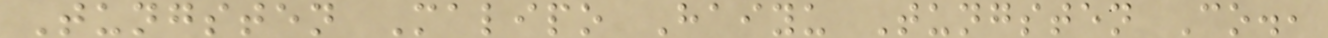Tungsten Malipo Haiyu Tungsten Co.,
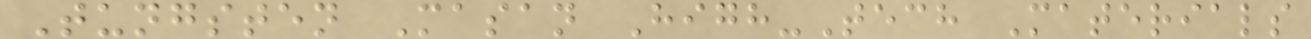Tungsten Masan High-Tech Materials
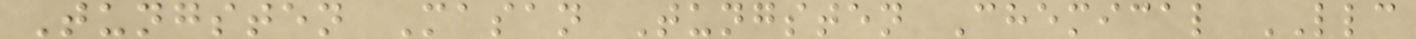Tungsten Masan Tungsten Chemical LLC
